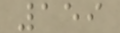159
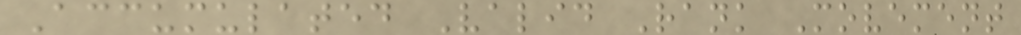Accumulated Valid Rank Movement
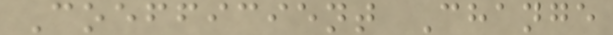Coefficient Change
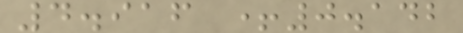4.916 +0.142
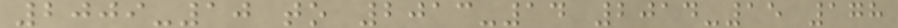2009-10 to 2013-14 2014-15 178
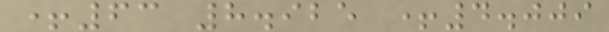+63 8.925 +4.009
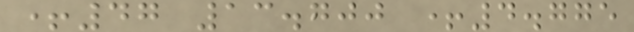+47 13.700 +4.775
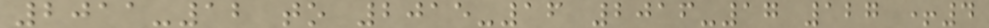2011-12 to 2015-16 2016-17 127 +4
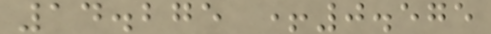14.275 +0.575
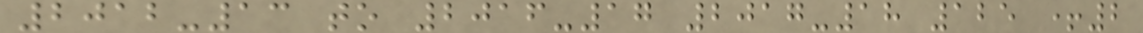2012-13 to 2016-17 2017-18 125 +2
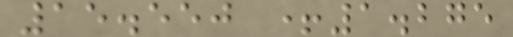15.550 +1.275
